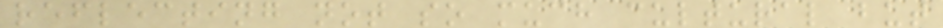reflecting not so much cultural but
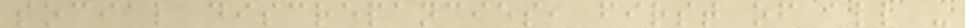social discrepancies, first of all -
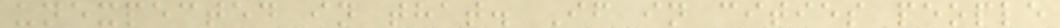unexpected in that. If in cities people
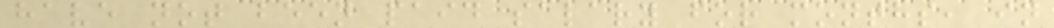have not been paid salary for months, in
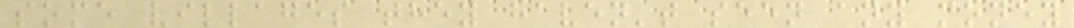some villages they haven't seen any money
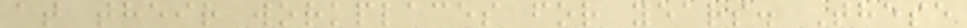at their workplaces for years. These
